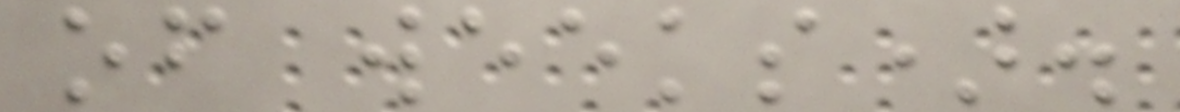of weeks).
